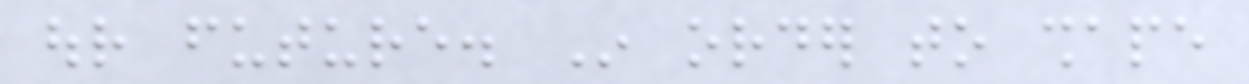our future. In order to shape
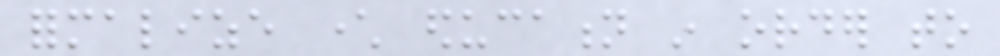formalize character education in order to
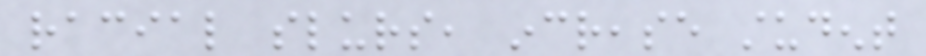racial slurs, increase student
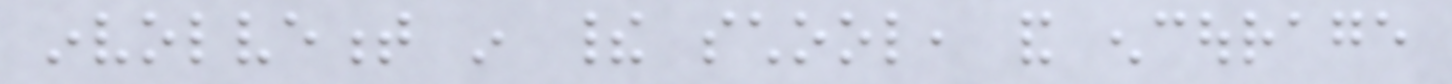involvement in their school, and encourage
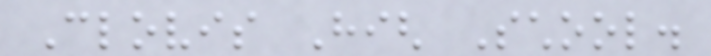Clovis High School.
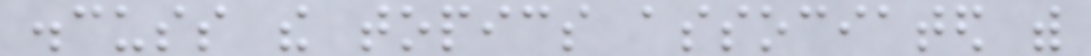discuss the topics associated with
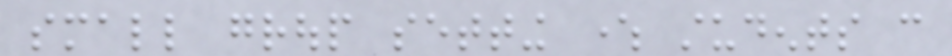small group setting where students can
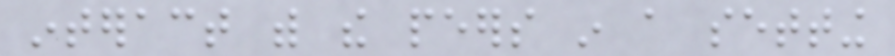interact with the peers in a setting
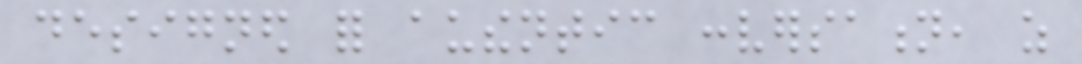designed for authentic conversation, as
